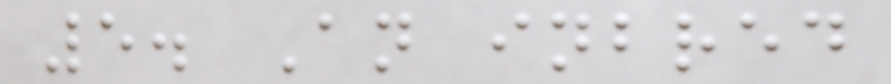5. An inbred
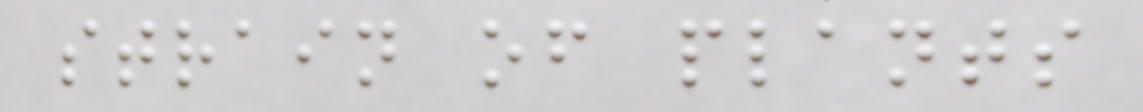strain of plants
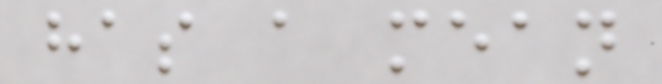has a mean
